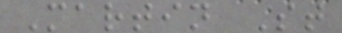Martin St
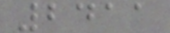2411
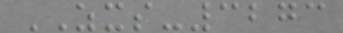ZXS-3273
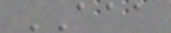AAA
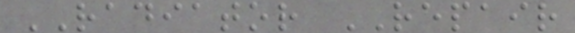RADIATOR REPAIR
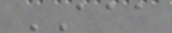AAA
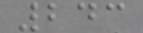243
